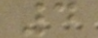4
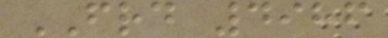FRD 4986
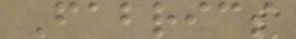Fabrics
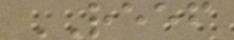REEF
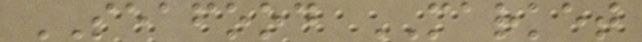SEAFOOD MARKET
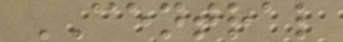CENTRAL
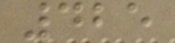425
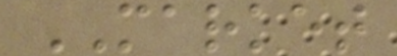MARKET
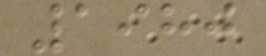1980
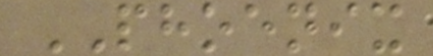PHOENIX
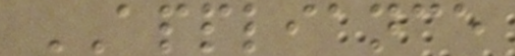APPLIANCE
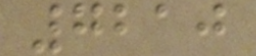7210
